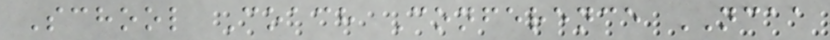School Coach Conference NCAA
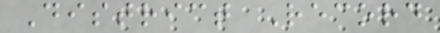District Record
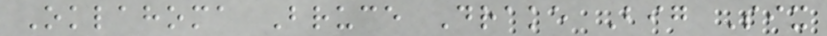Oklahoma Bruce Drake Big Six
